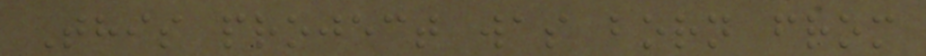This project was born from
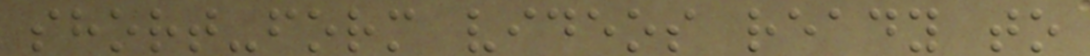short-form videos ready to
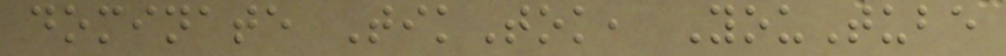dominate TikTok, YouTube
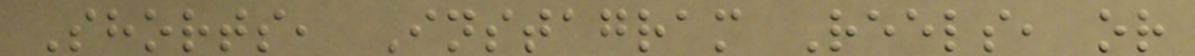Shorts, Instagram Reels, or
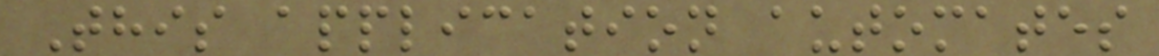This application automates
